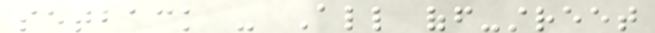setback - All off-street
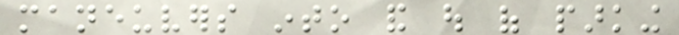maneuvers into and out of parking
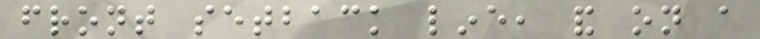front setback line, and on a
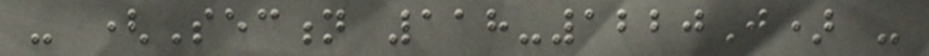- (Section 118-1220J) -
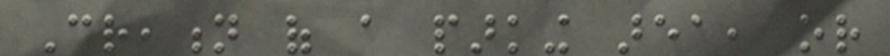Creation of a parking area, or
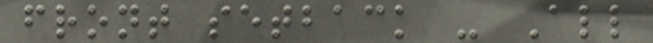front setback - All
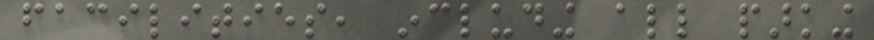facilities, including all parking
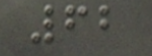62
